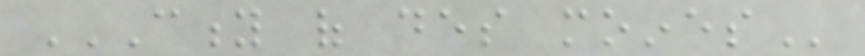CITY OF DES MOINES
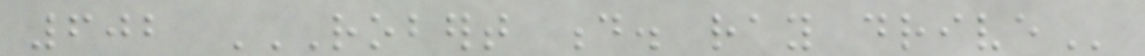602 ROBERT D. RAY DRIVE
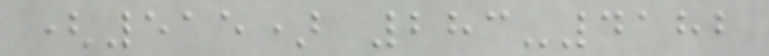(515) 283-4182
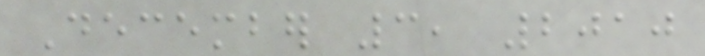December 3, 2010
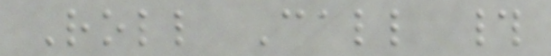Roll Call #
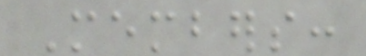Members:
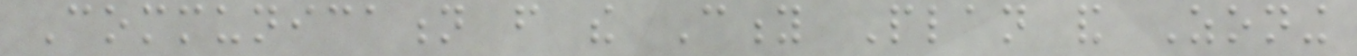Communication from the City Plan and Zoning
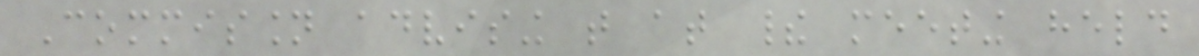Commission advising that at their meeting held
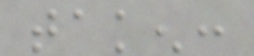taken:
